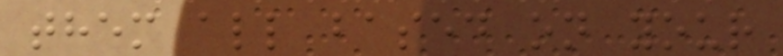them all based on your
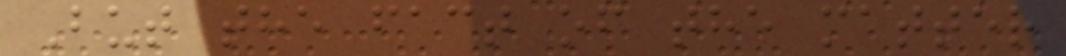But the fact of the matter
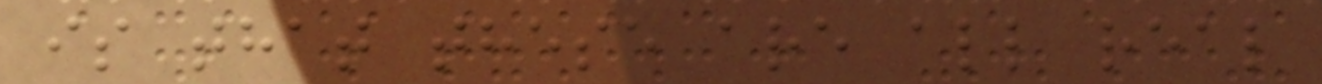is that these are all real
